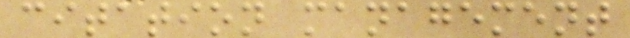citation management
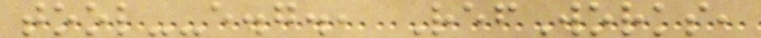tool--e.g., RefWorks,
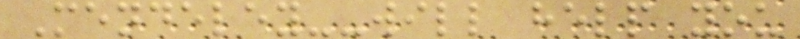Mendeley--will help you
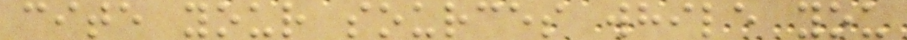cite your sources while you
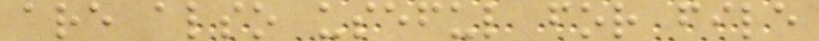are also useful for file
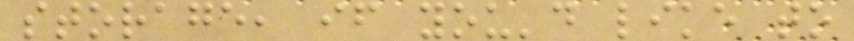storage, if you'd like to
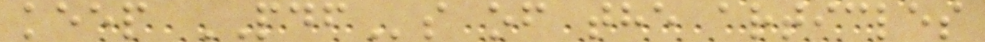keep PDFs of the articles
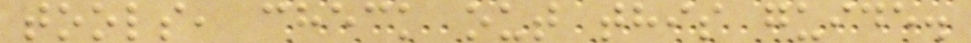tools, check out this guide.
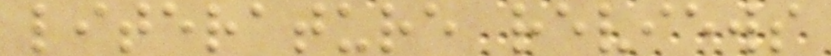literature reviews
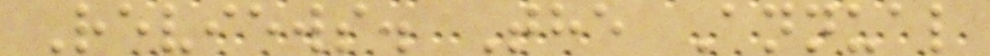Reviews. The Annual
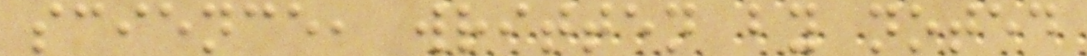science, written by noted
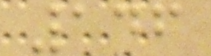146
